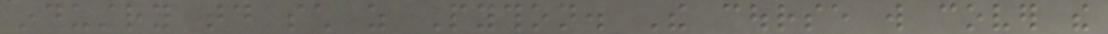industry today such as Python. The course will cover the
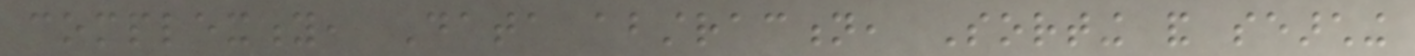complexity, Data abstraction, Sorting and searching
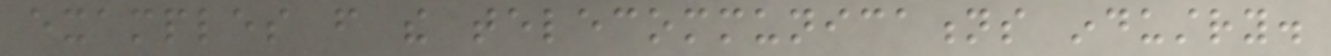examples from the telecommunications industry.
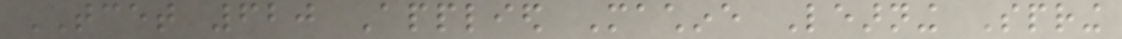TCET 620 Applied Machine Learning Spring
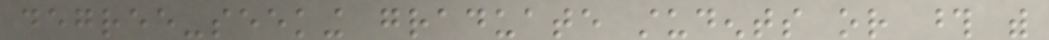degree-seeking graduate students or those with
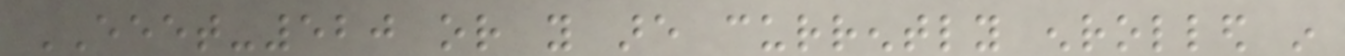EEET-520 or you are currently enrolled in
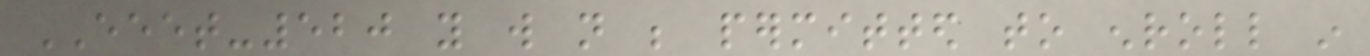EEET-520 you will not be permitted to enroll in
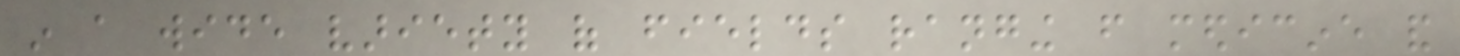in a wide variety of fields ranging from medicine and
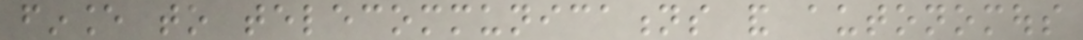finance to telecommunications and autonomous
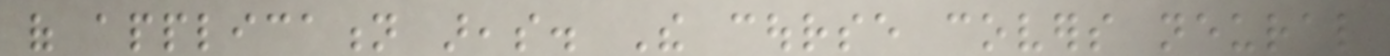of application areas. The course covers neural
